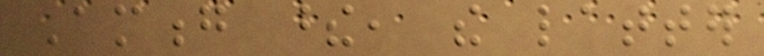Among these, the latter
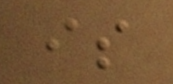is
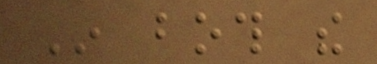In both the
